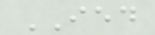IED
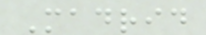Madrid
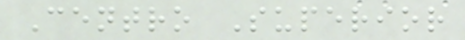Centro Superior
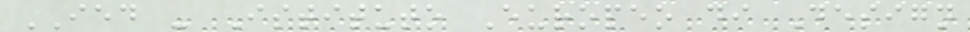IED - Istituto Europeo di Design
